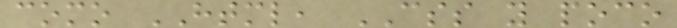como HTML, CSS y poco
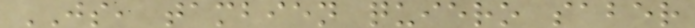JS, tambien quiero saber
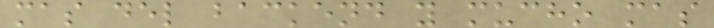mas del backend y mucho mas
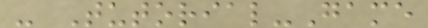- Tutorial-Game
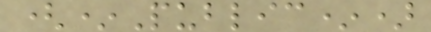(*Public*)
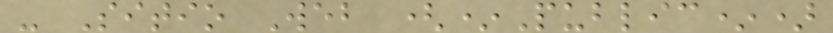- Sitio Web (*Public*)
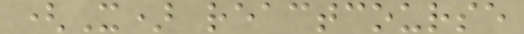(X) reactcourse
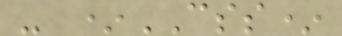- *CSS*
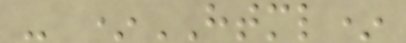- *HTML*
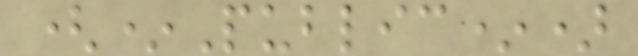(*Public*)
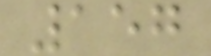157
